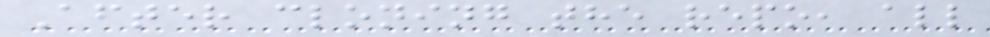After cloning the repo, all
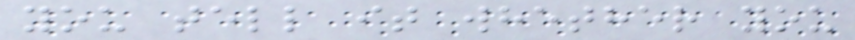you tell it whether you
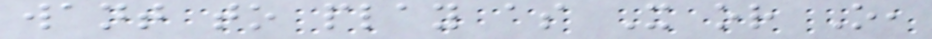want to play as X or O,
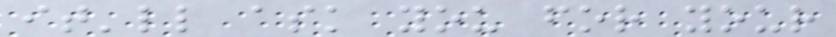it'll ask you for your
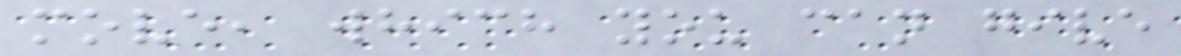move, which you can give
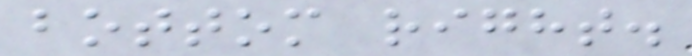bottom right.
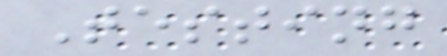Testing
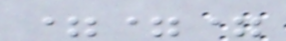===
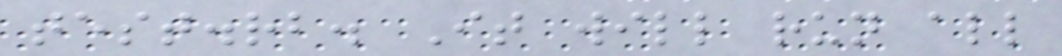test.rb. It will run all
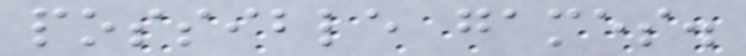possible games.
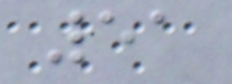51
